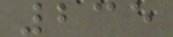235
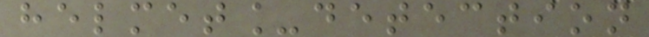helmet_detection
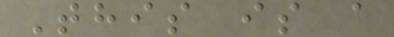This is a
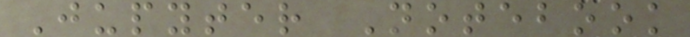Jupyter Notebook
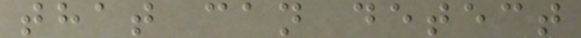that can detect
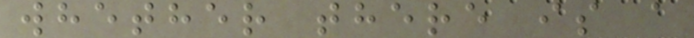whether there is a
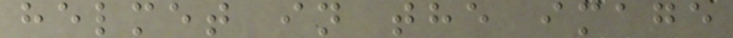helmet in the image
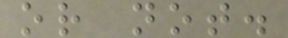or not.
